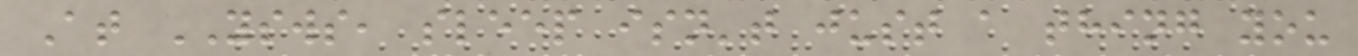At YSWS, sleep isn't just a thing you
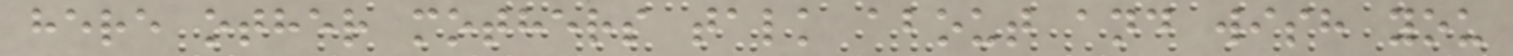here other mothers talk about and wish you
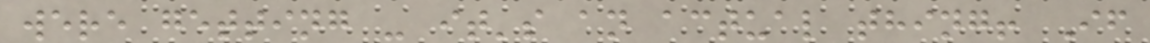were getting - it's an actual thing! If
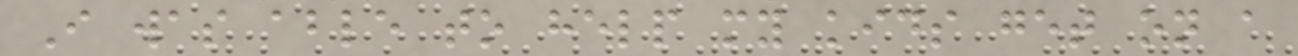I was able to help my kids get on a
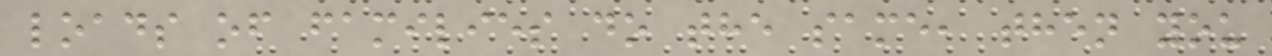loads of families do the same, then you
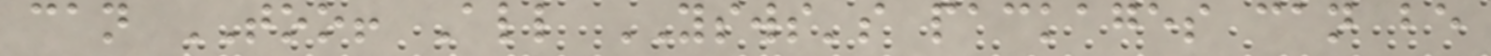can TOO! All YSWS's packages can be
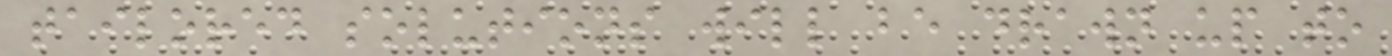tailored solutions will be drawn up to
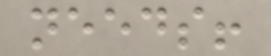needs!
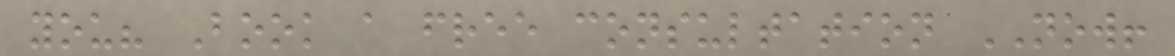you? Book a free consultation NOW!
